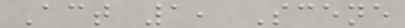Act 1, Scene
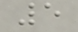5
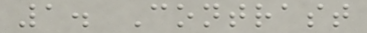1. Contrast
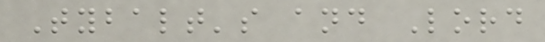Tybalt's and Lord
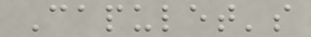Capulet's
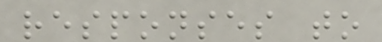responses to
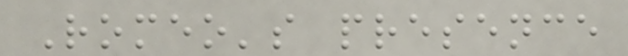Romeo's presence
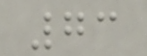73
